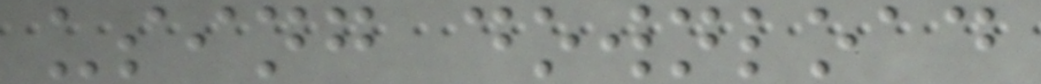using download
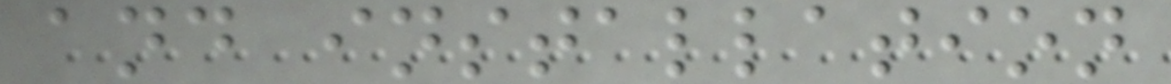and installation
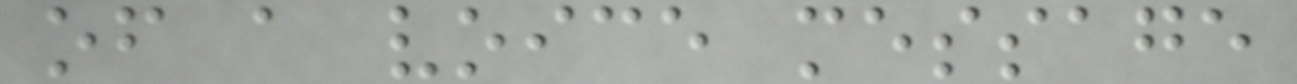of a voice message
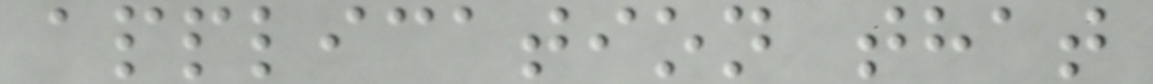application that
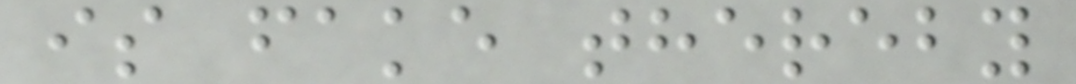is fake thereby
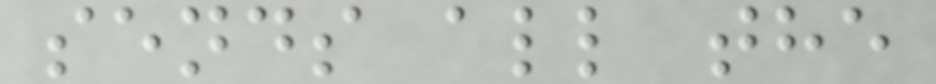sends all the
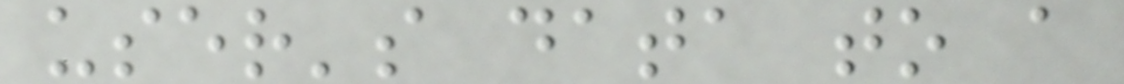user's data to a
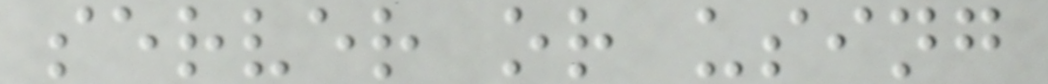server or using
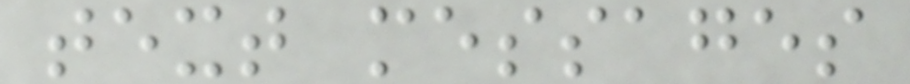text messages
